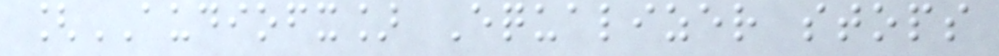[AUDIOFX] Equalizer stops
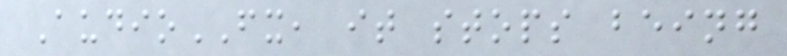AudioFX, it stops being
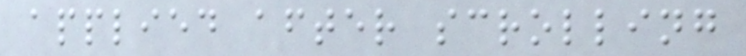applied after scrolling
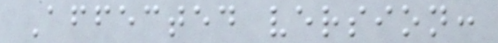Affected version:
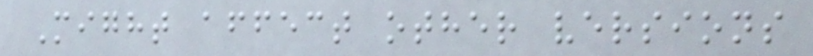Might affect other versions
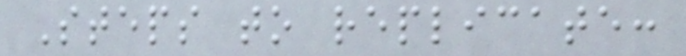Steps to replicate:
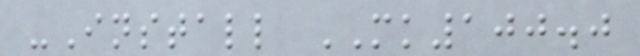-Install MK100.0
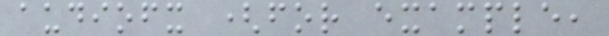audiofx (for example,
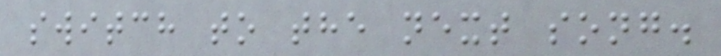switch to the next song.
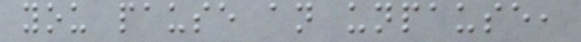you pause an unpause,
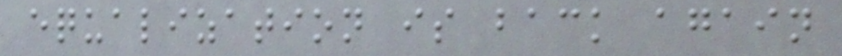equalization is back again
